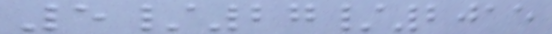5/27/2015
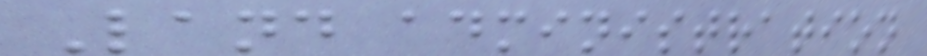Land administration
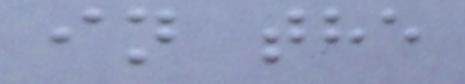in the
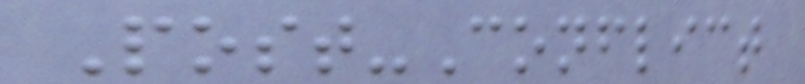Post-Conflict
